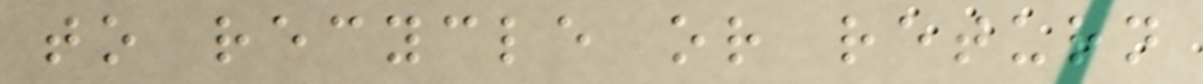to recycle or return
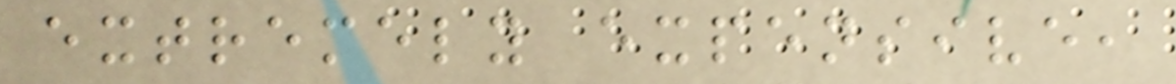extremely expensive,
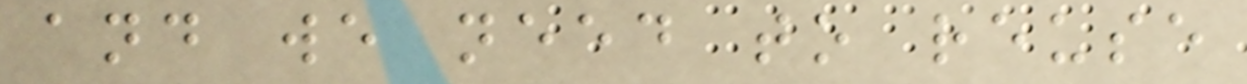and we need to reuse
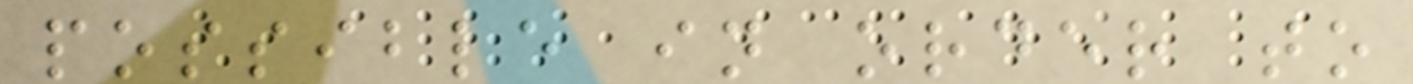possible in order to
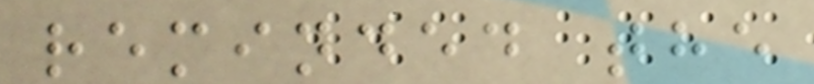reminded the
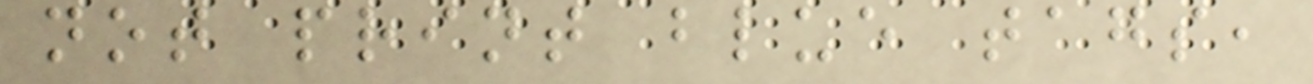not print blue tags,
